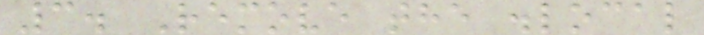3. Remove the .local
